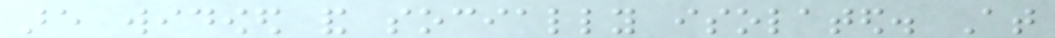are widowed and socially isolated. At
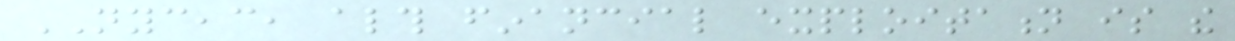NYCEAC, although financial exploitation is the
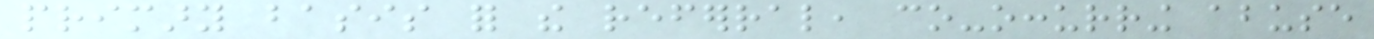primary basis for the referral, co-occurring abuse
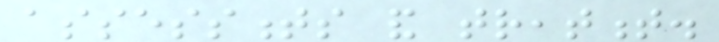assessments and treatment.
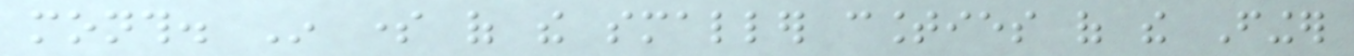month. In some of the smaller counties of the Finger
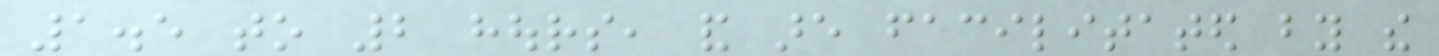1.5 to 2 hours, and are facilitated by the
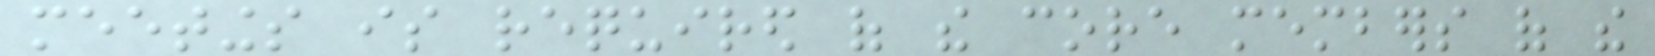meetings is required of the core members of the
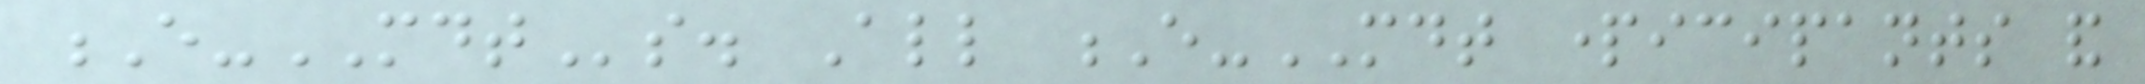E-MDTs. All E-MDT participants and
